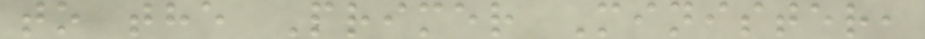to the Primer Minister,
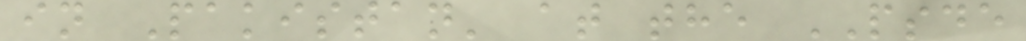in Pakistan' at the PSDE
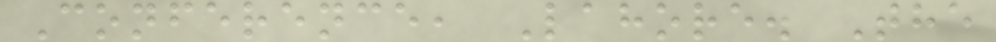Conference, Lahore. The
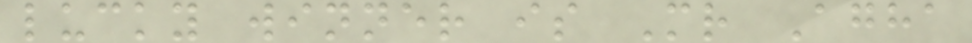lucky winner is Mr Agha
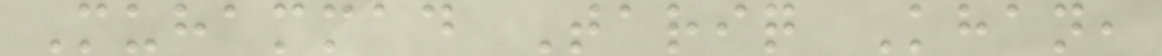Muhammad Tariq Khan,
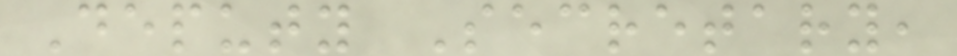Deputy Secretary,
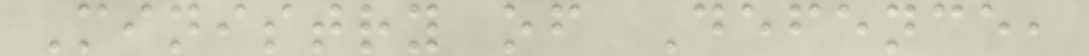Ministry of Defence,
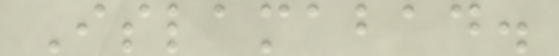Islamabad.
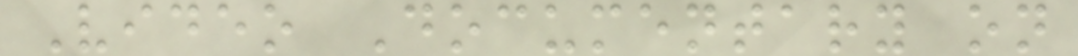Video Documentary on
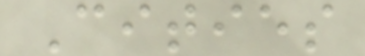Cities
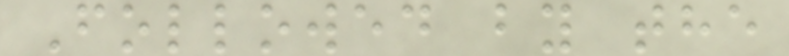Followed by the
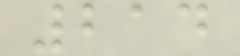214
